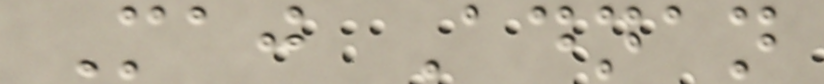Maj Adnan
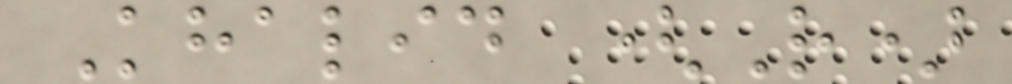Khalid (R)
